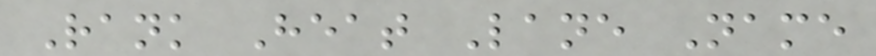Rank Heat Lane Name
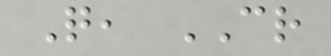Q, CR
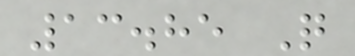13.85 Q
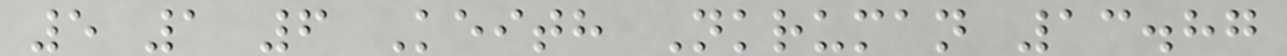5 1 6 Keith Nkruman 13.87
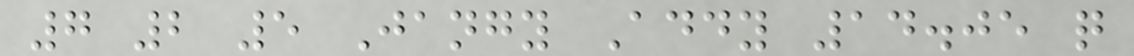7 2 5 Jangy Addy 14.05 q
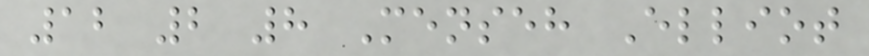12 2 8 Menseh Elliot
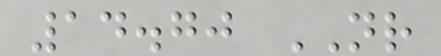14.70 NR
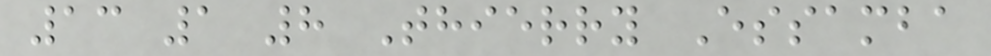13 1 8 Thierry Essamba
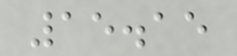15.15
